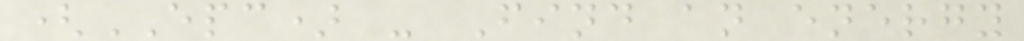(EPC) - Find an energy
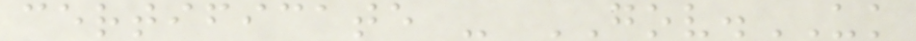certificate - GOV.UK
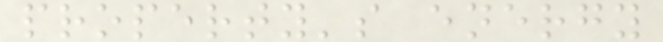property's energy
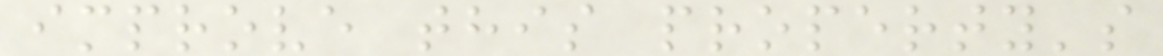improve this property's
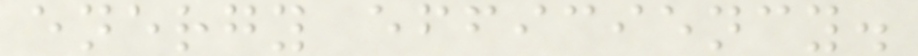energy efficiency.
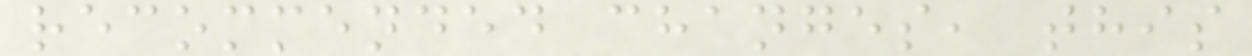recommended changes, this
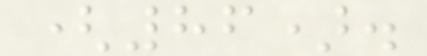(86).
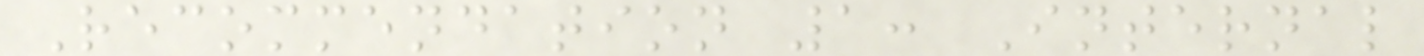Recommendation 1: Internal
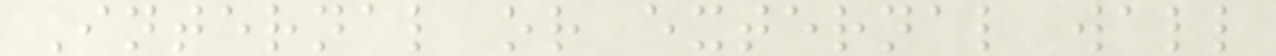Internal or external wall
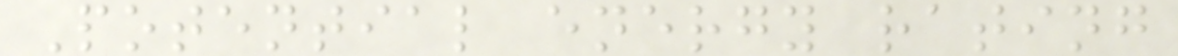Potential energy rating
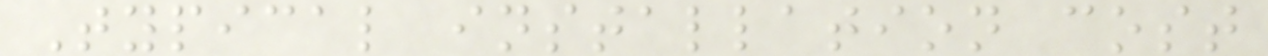Typical installation cost
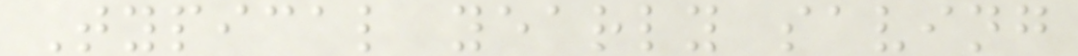Typical yearly saving
